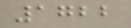1722
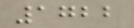1722
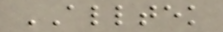ALLTEK
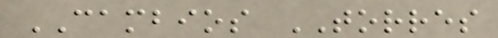CAMBIOS TORRES
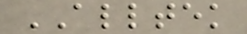ALLTEK
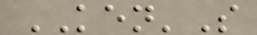KEN'S
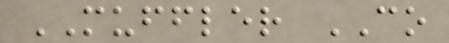MUFFLER CO
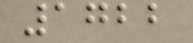1722
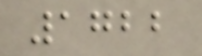1722
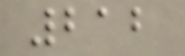212
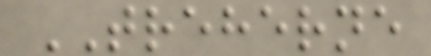TREHERNE
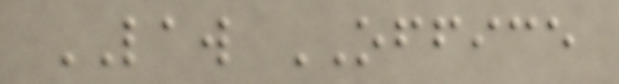LAW OFFICE
